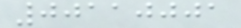00110001
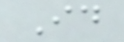Id
